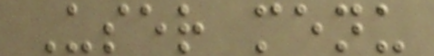User menu
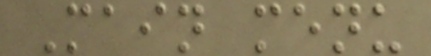Main menu
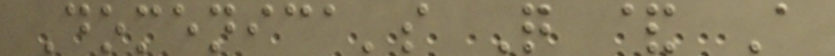Domenica's Q & A
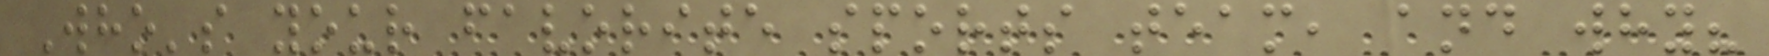Who's your favorite sports team, and why?
